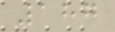187
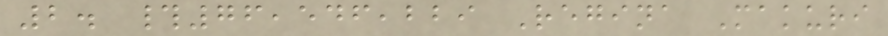2. #76,546,229 Regina Makuri
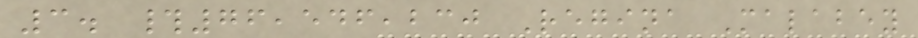3. #76,546,230 Regina Malabey
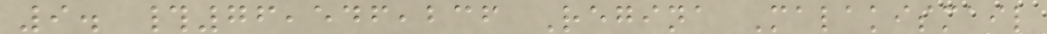9. #76,546,236 Regina Malakismail
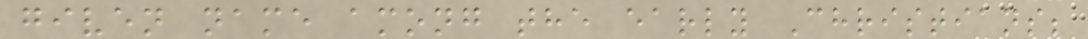given name among the early Christians;
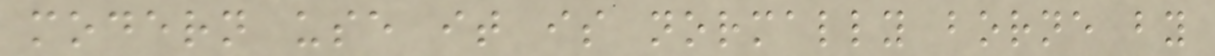modern use it is normally borne by
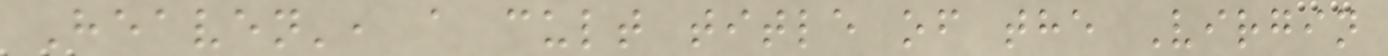Heaven', a cult title of the Virgin
